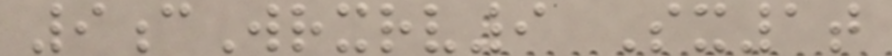9cWrxrv9 Sx1t
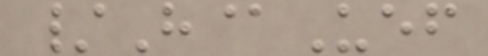/H@Uef
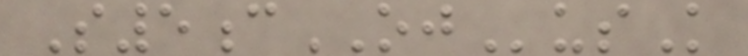S5cOJusK
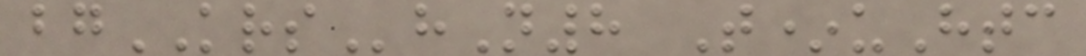bgKRShN8 T*uHtc
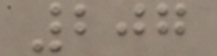207
